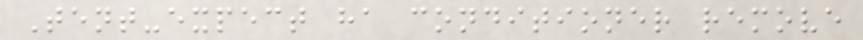Tent-expect ha conditioner remove
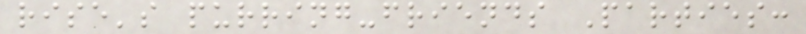rise's purring-friends Parties:
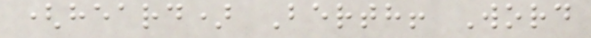(heard) Berth! Word
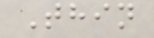Thin
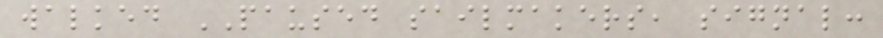walked PAUSED sailmakers, signal:
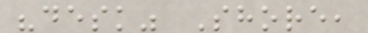"desk" Shore,
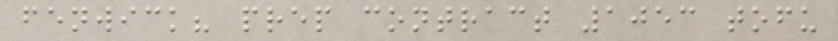fenwick? prep contract 1053 tofu
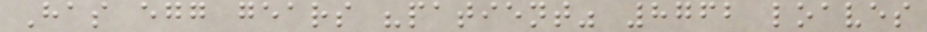Has egg gears "patient" 8762 loaves
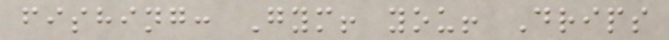fishing: Gym! you! Drips
